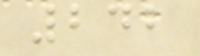242
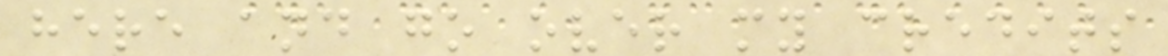here and go over my credits
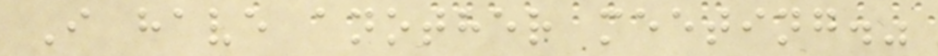I have another meeting."
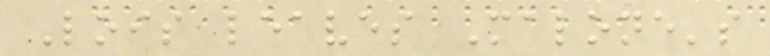Lois leaves Malone's
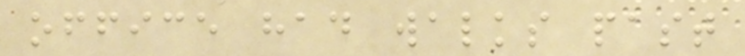office had walks past
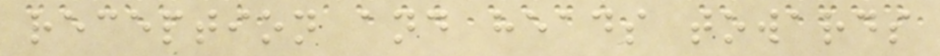reception and heads towards
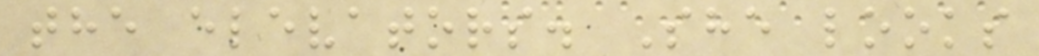the elevators. She looks
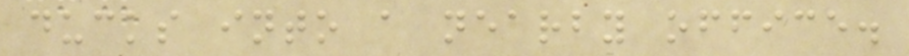ducks into a nearby office.
